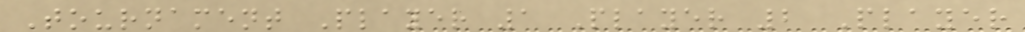Tournament Player 1 Player 2 Player
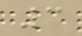3
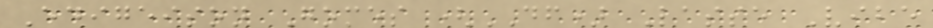Edigeison Gomes (DF) Lasse Vibe
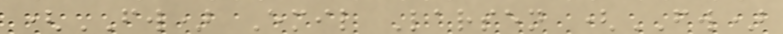(FW) Emil Larsen (FW)
